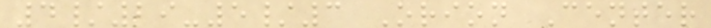4/29-5/3 Orion Center
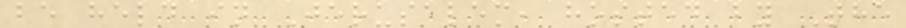be held in Jerusalem, hosted by The
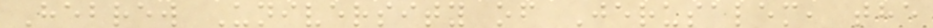Hebrew University of Jerusalem, the
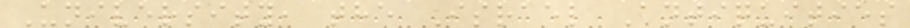University, the Israel Antiquities
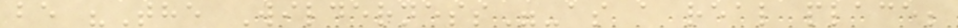be "The Wilderness"-as a real place;
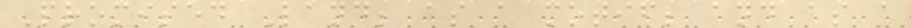Promised Land; as a motif; and as a
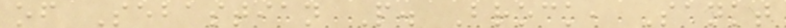of Sebastian P. Brock, Sankt
